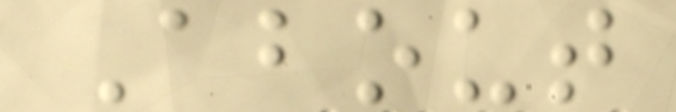About
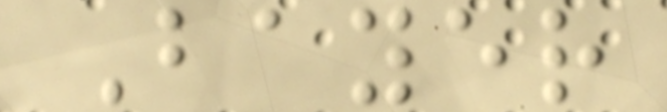Bayer
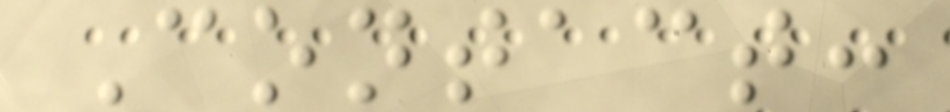Contact:
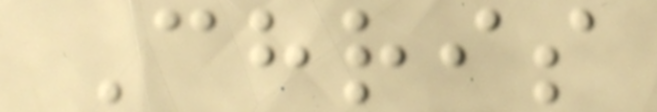Chris
